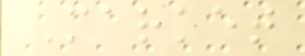Market
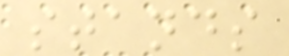stands
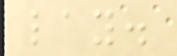lay.
